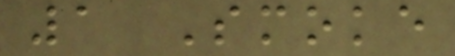1 Smoke
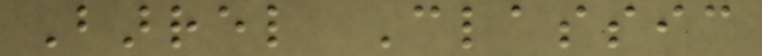Barrel Classic
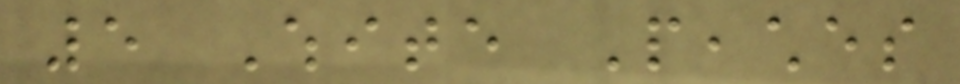5 White Peaches
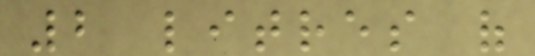2 litres of
